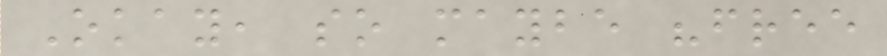Okay, so maybe "free
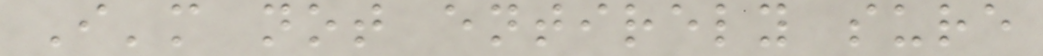I'm not entirely sure
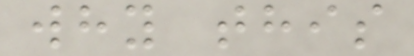why this
